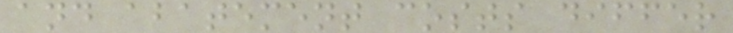and abatement costs differ
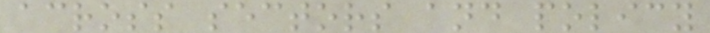across sectors and policy
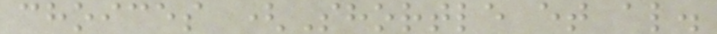choices (Shortle et al.
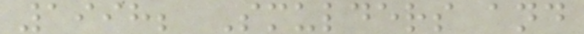1998; Smulders and
